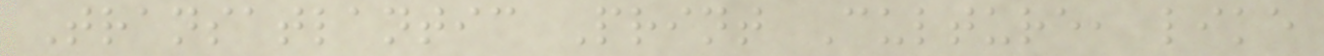Transatlantic Print Culture, like
